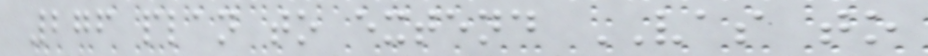276 plan to extend VAS to
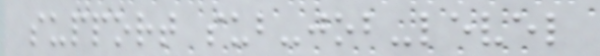support sub-job-level
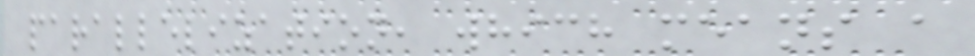parallelization, which means a
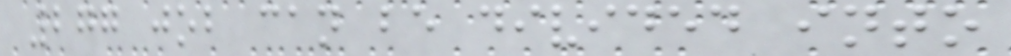277 job can be divided into
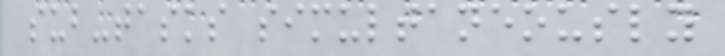sub-tasks simultaneously
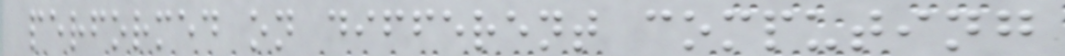performed on different computing
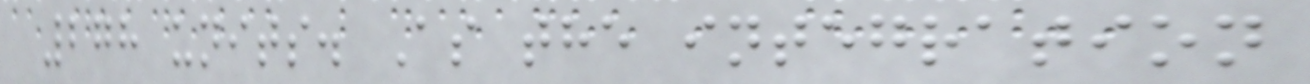278 units. As the integration
